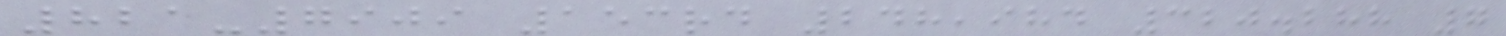821-7909 153rd 248,984 320.288 7
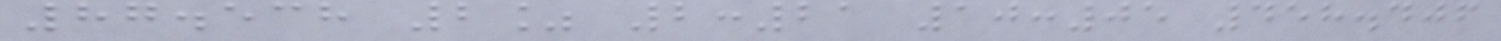87.538 2% 2:21 10:05 458.406
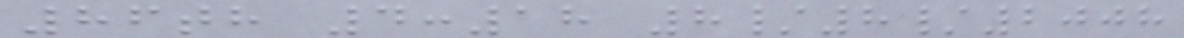86th 4:18 8/8/2008
